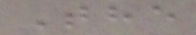The
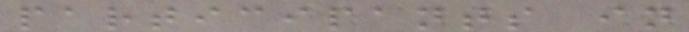participants in
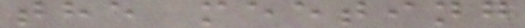the meeting
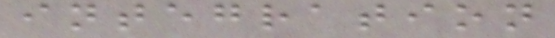integration
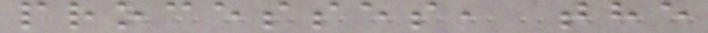processes, the
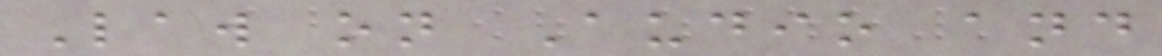Law on Audio and
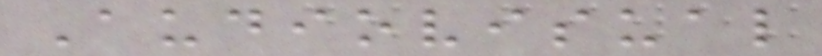Audiovisual
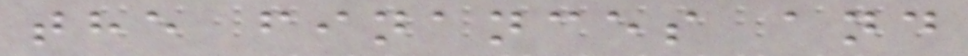the finances and
